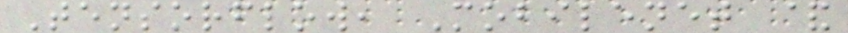Tensorflow, Mobilenet &
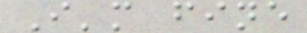I'm fine
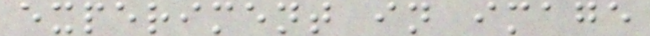experiment in image
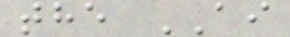the AI
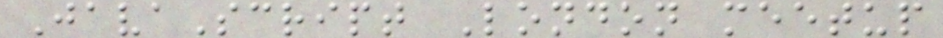JavaScript London meetup
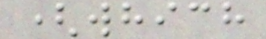(which
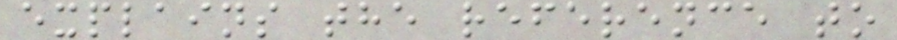explains the reference to
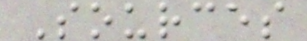Sources
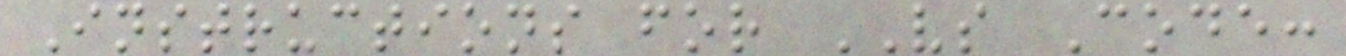Instructions for VS Code:
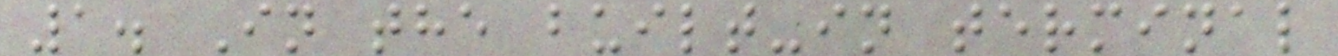1. In the built-in terminal
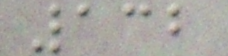132
